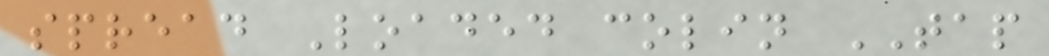spread Loaded colin TAP
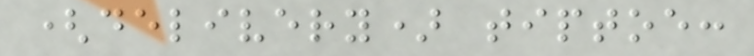(delivery) tiptoe:
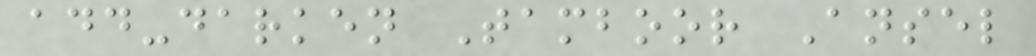add-darken Tamboor Ansel
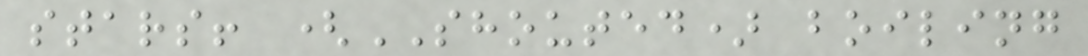stars! (SHOUTED) boiling
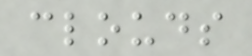clouds
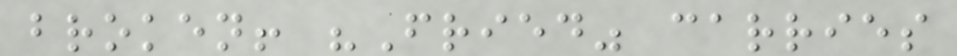broken! "Fried" carries
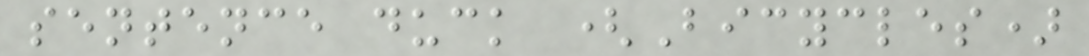sentence duck (Bicycles)
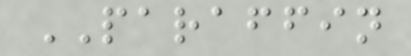PARAFFIN
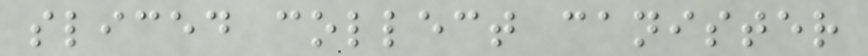sliced collect canister
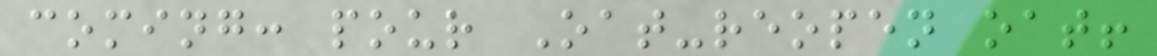coming: pour Oat-reopen oat!
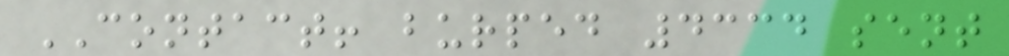CONTACT! burped 4334 sent
